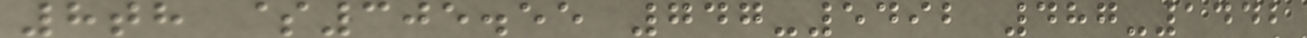8th $305.55 747-5492 487-1442
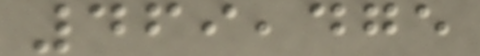469,475
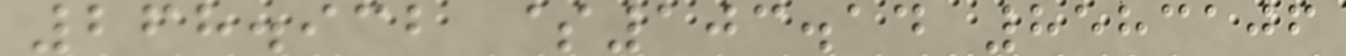268.932 $103.14 8583106
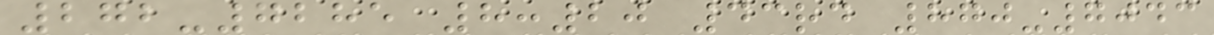272-7285 8:20 43rd 870-7043
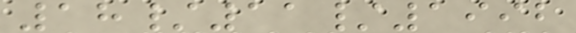18/11/1992
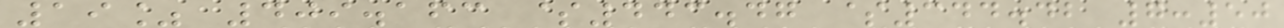19% 409.163 $443.47 $344.42 7:50
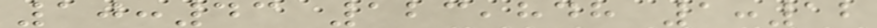10:43 123,848 1:12
